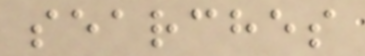searches
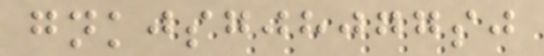gnkjsgjhjggsj
